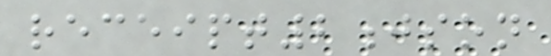receipt2json
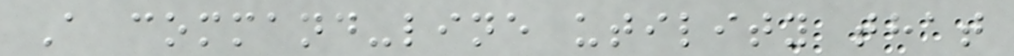A command-line utility that
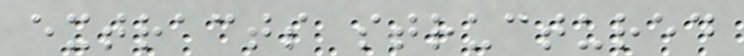extracts structured
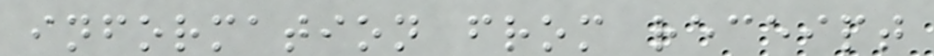information from receipt
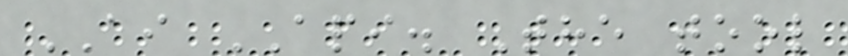AI API. The tool
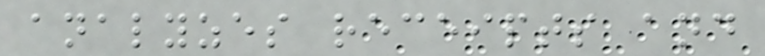analyzes receipts and
